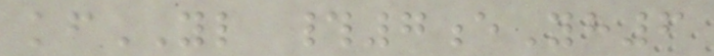kfYL #7eYh6
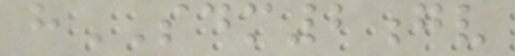hSDM2gv
